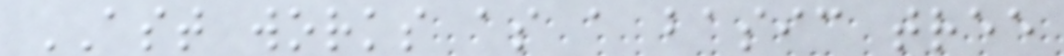AST works as a basic tree
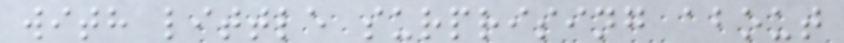with little surprising about
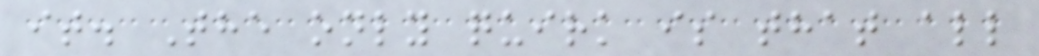it. The only quirk is that all
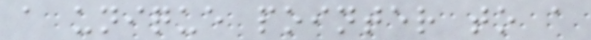a unique pointer to a
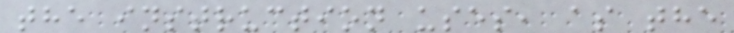the instruction uses, as the
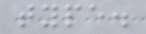type.
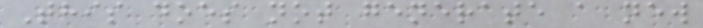This does not generate a new
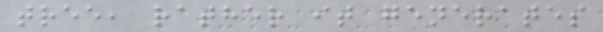tree, rather it generates
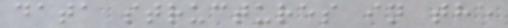data structures in the
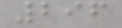296
